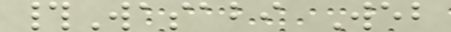#Wasabi Web
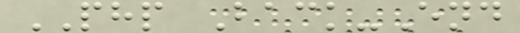PHP Back-End
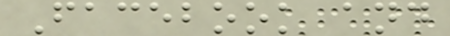Facebook and
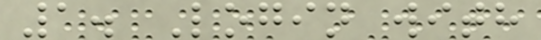1. Login with
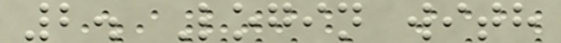2. Login with
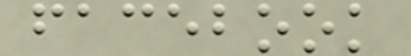facebook
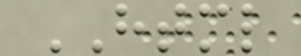HTML
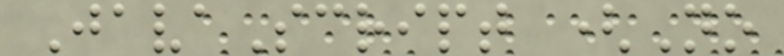JavaScript (No
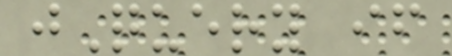jQuery if
